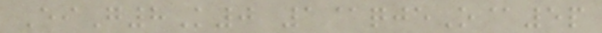EiG8K0 1@qjeO@5p
